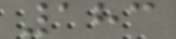183
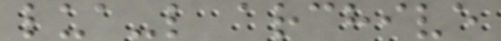lua-l archive
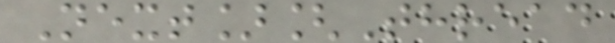Next][Thread
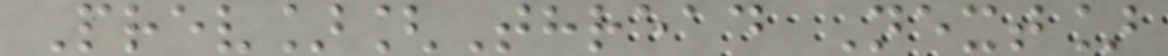Prev][Thread Next]
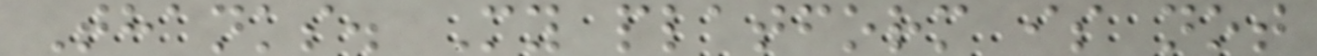Thanks. My platform is not
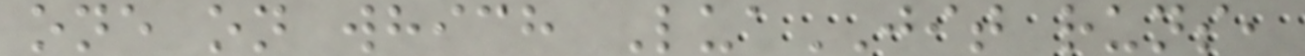one on which LuaJIT runs,
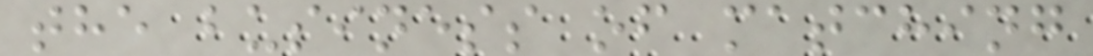the business of matching
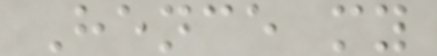Hence my
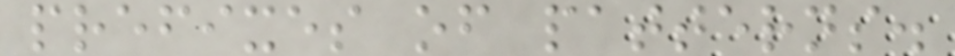prefixes of patterns.
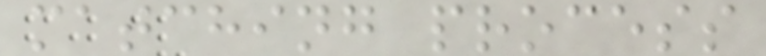matching process
